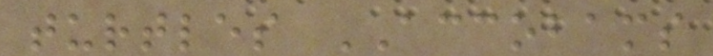turtles ACCOBAMS
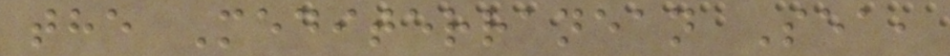the Mediterranean Sea,
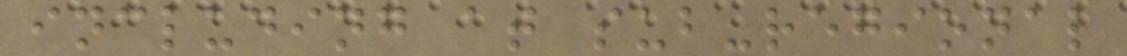including at sub-regional
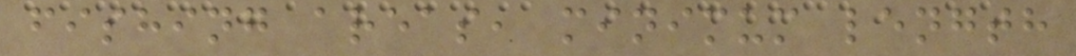fishing areas, minimum length
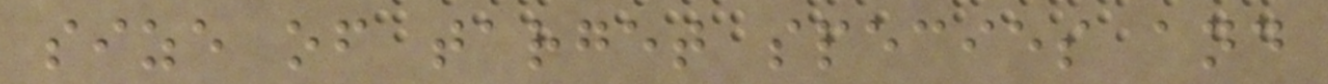size of target species and
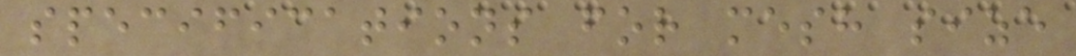specifications for mesh size
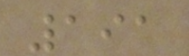191
